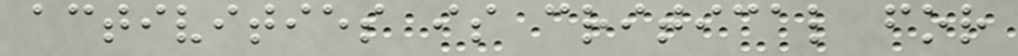activities is critical for
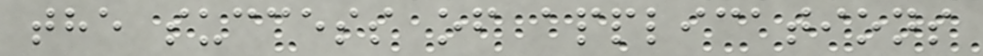the success of applications
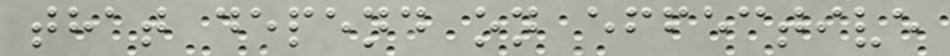that depend on effective
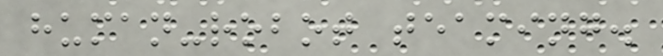human-robot teaming.
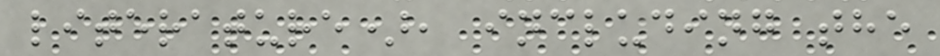literature), including the
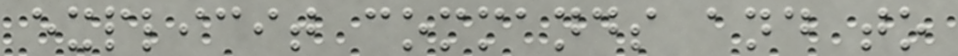explicit commands and to
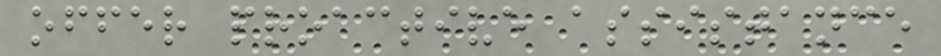offer proactive assistance
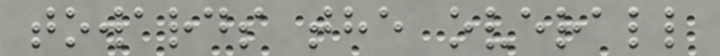towards the overall
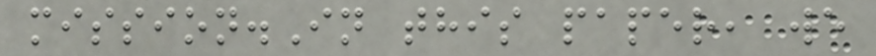mission.In this paper, we
